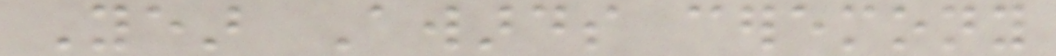Year Awards ceremony
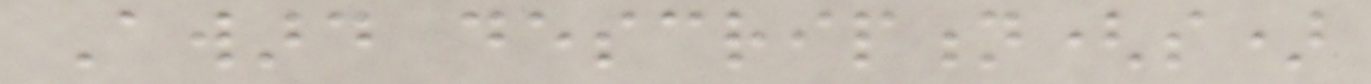Award description(s)
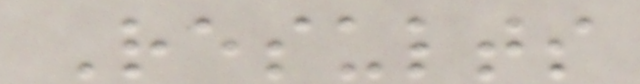Results
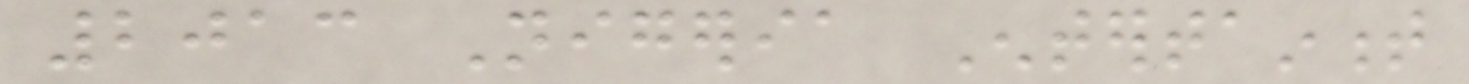2013 Nigeria Entertainment
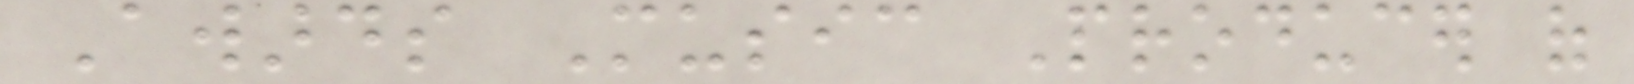Awards Music Producer of
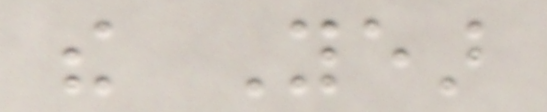the Year
